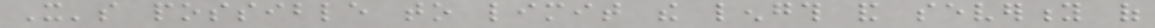It's possible to limit the length and severity of
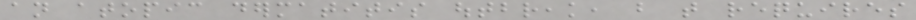an atopic dermatitis outbreak, but that requires
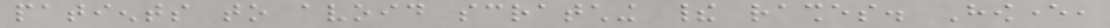patients to avoid scratching their rashes. However,
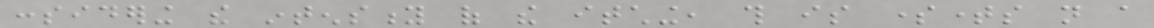considering the intensity of the itching, this is sometimes not a
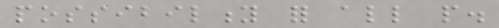possibility for all people.
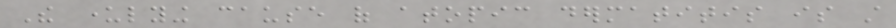The underlying cause of atopic dermatitis is still
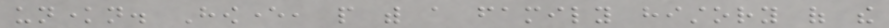unknown. However, people with a family history of the
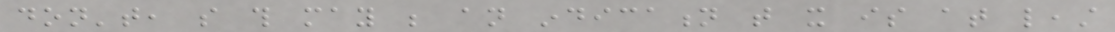don't, so this may be an indication that it is at least
